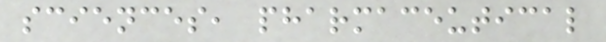sciences, pharmaceutical
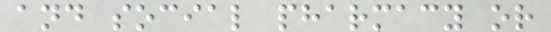and social pharmacy or
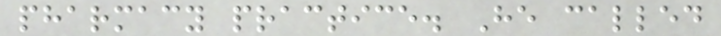pharmacy practice. He called
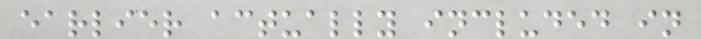earlier actually included in
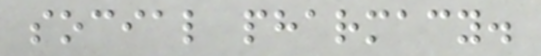social pharmacy.
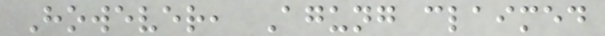However, Agung claimed
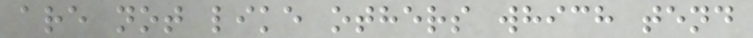are not like others which tend
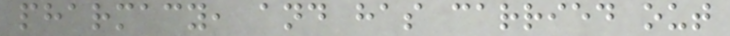pharmacy, and has carried out
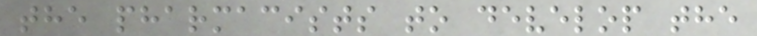the pharmacists to develop the
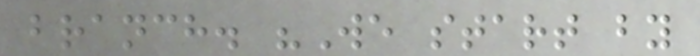branch. "We start by
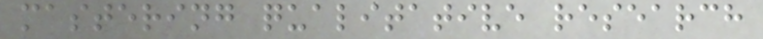mastering qualitative research
